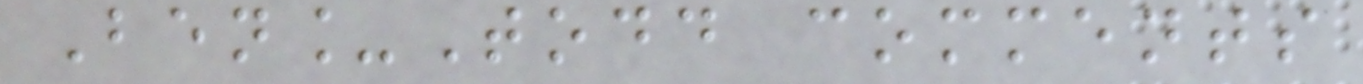Ben_Todd comments
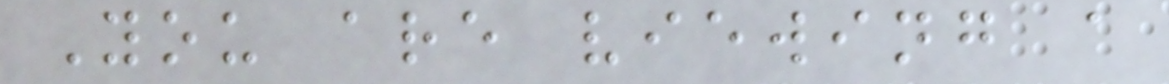You are viewing a
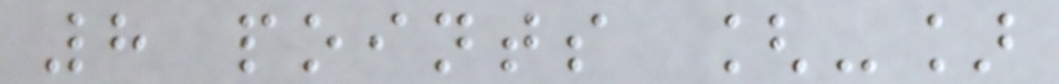8 points [-]
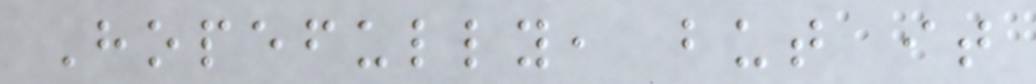Hopefully, but it
